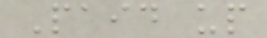Paid up
